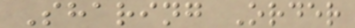Sharing Order
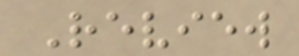Review
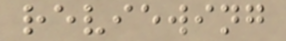reviewing
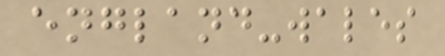england-wales
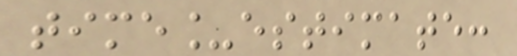time_estimate:
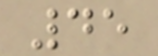45
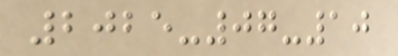2025-07-10
